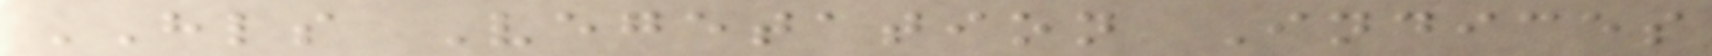HLS Vegetation Indices
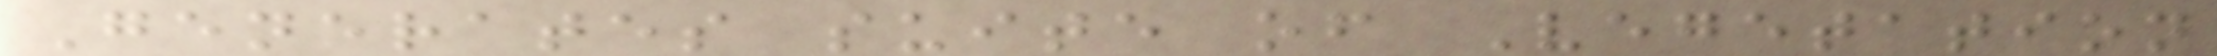Generates suite of Vegetation
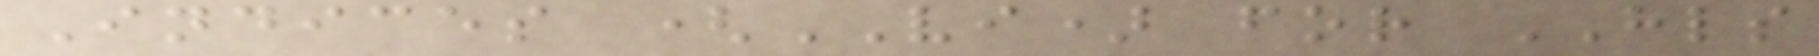Indices (VI) for HLS
